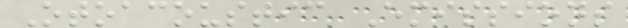Otoacoustic Emissions
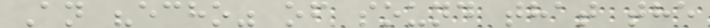An "echo" of sound that the
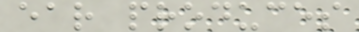ear produces
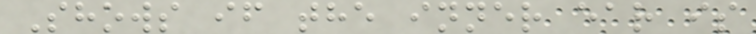Shows if the inner ear is
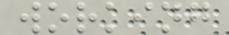working
